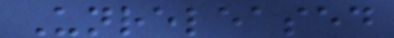Unreleased
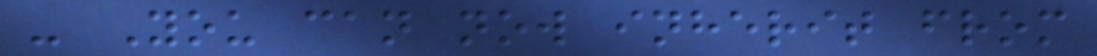- You can now inherit from
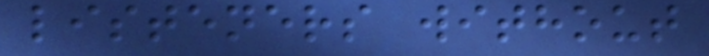listeners without
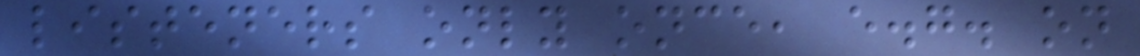listeners only once, e.g. on
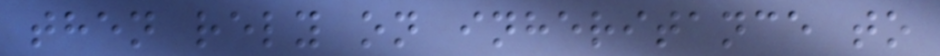then rely on inheritance to
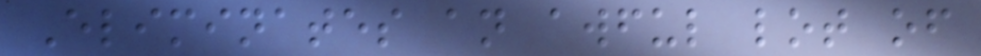Eliminates an awful lot of
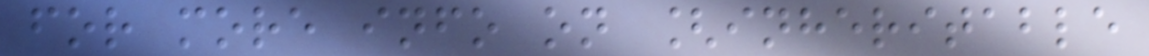for more info on [inheritable
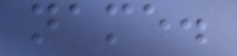name.
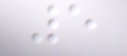5
